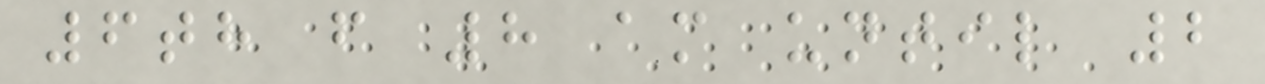6th from 8 am until 2
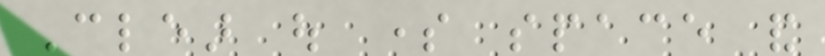Clear out some space and
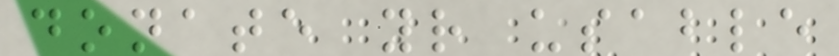donate your usable
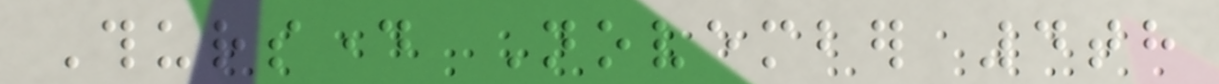Thursday November 4th
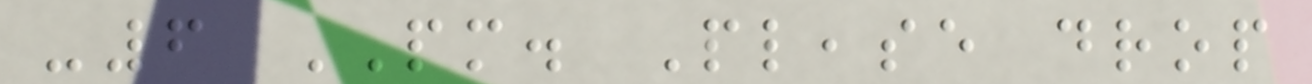-6 PM. Please drop
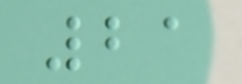21
